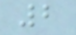2
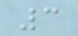3
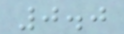0.0
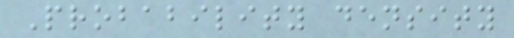Probability density
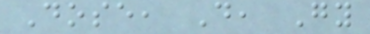Dose, D, Gy
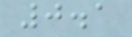0.1
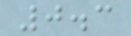0.3
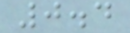0.4
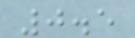0.5
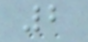2
